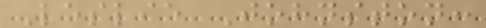Leslie Johnston:
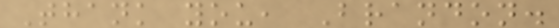Thank you, Brandon.
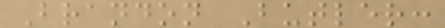Brandon Butler:
